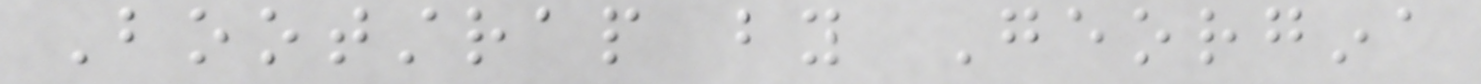Bootstrap by Georgina
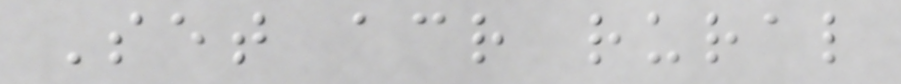Set across rural
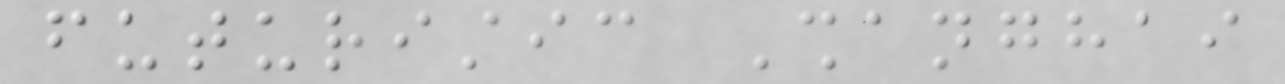futuristic Shanghai
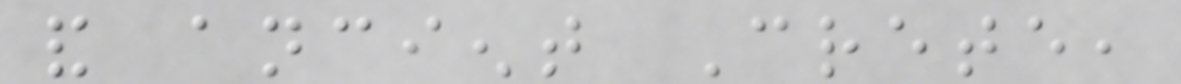and ancient Crete,
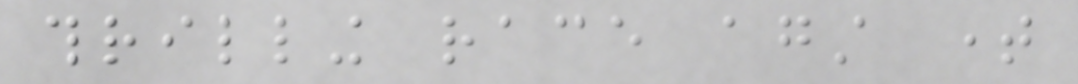thrilling race against time
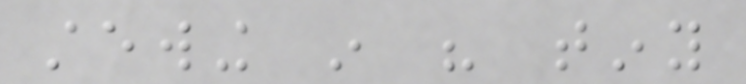stewing in his tiny
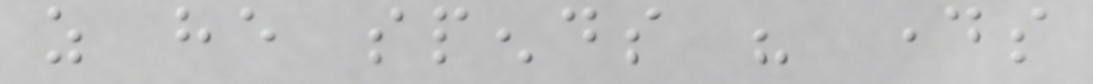as he spends his days
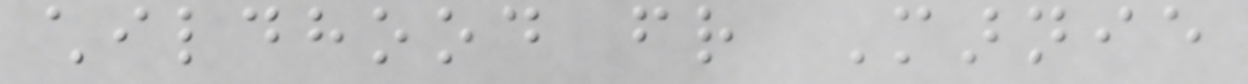childhood friend Marnie
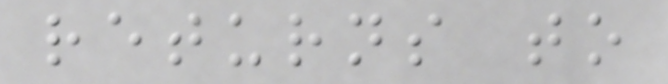returns to
